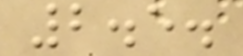2.5.
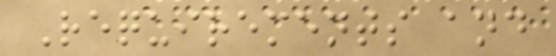Requirements and
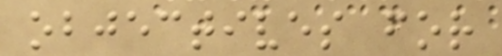objectives for
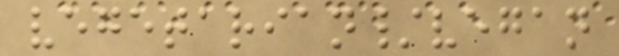vegetarian/vegan
